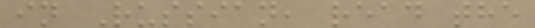in Russian, read the
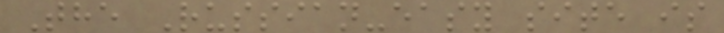The Russian-easy site is
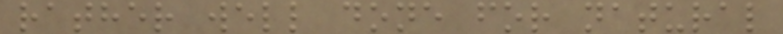rather well done for natural
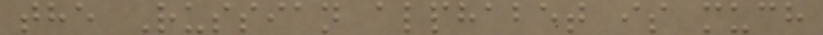the Russian alphabet is much
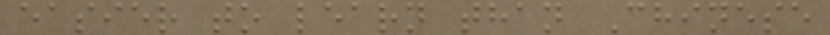easier to learn than Chinese
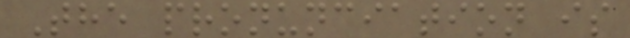The pronunciation is
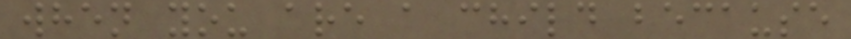when you are a child because
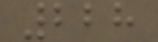228
